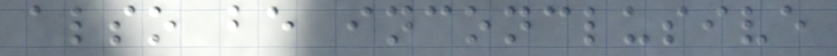also be inconclusive
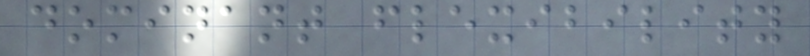dominant flexibility
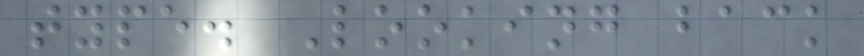type. Looking back
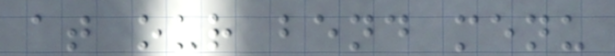at our bend menu
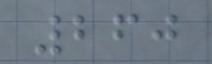260
